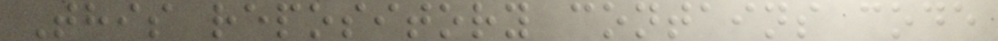This repository contains code
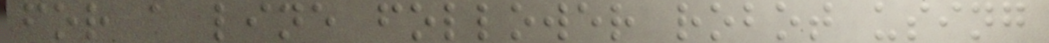for a line follower robot using
